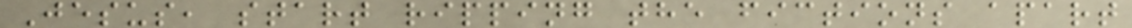Jesus, start ripping the fictions apart
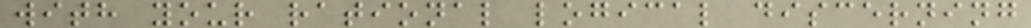with your rational logical discerning
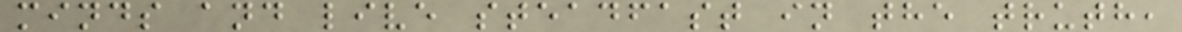minds and live steadfast in the truth,
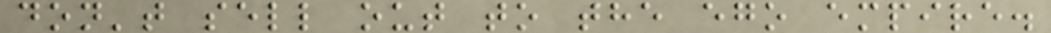don't sell out to the ego empire.
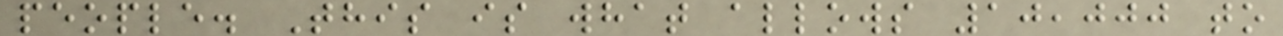people. This is what allows 10,000 to
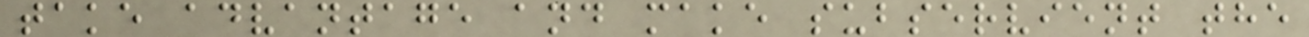take advantage and make subservient the
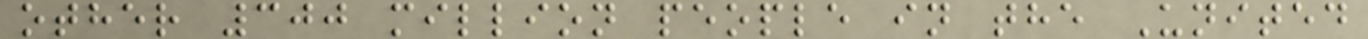other 300 million people in the United
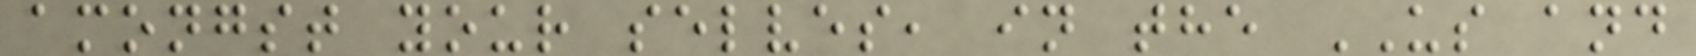amongst your selves, in the US and
